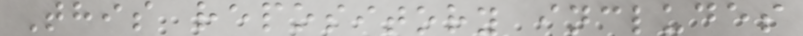This repository includes
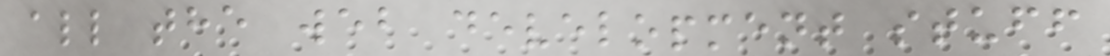all the web development stuff
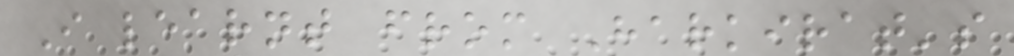I learnt from Harkirat's
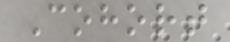Cohort
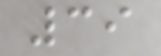39
